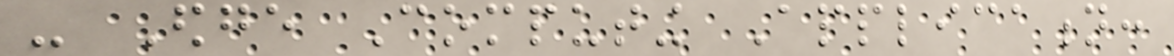- Edge Computing Application:
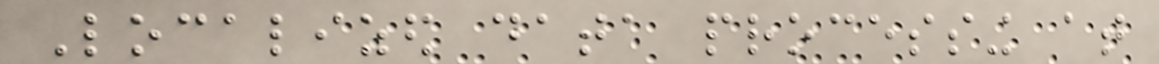Localized data processing at
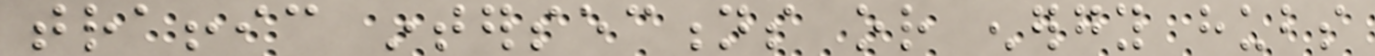traffic intersections or energy hubs
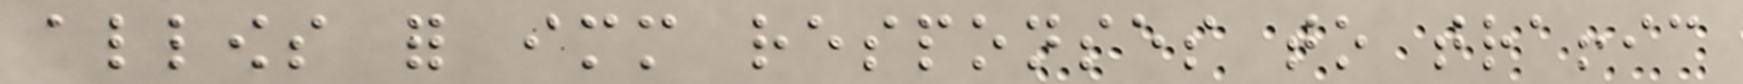allows for immediate responses to traffic
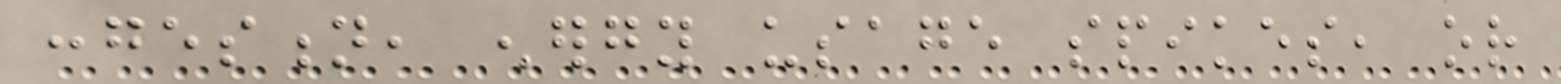congestion, energy usage spikes, or
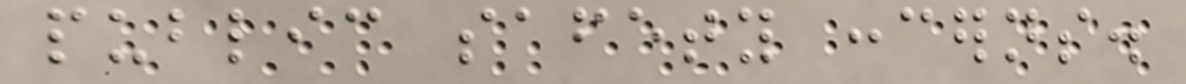public safety concerns.
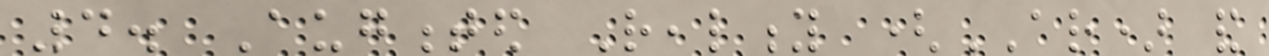4. Augmented Reality (AR) and
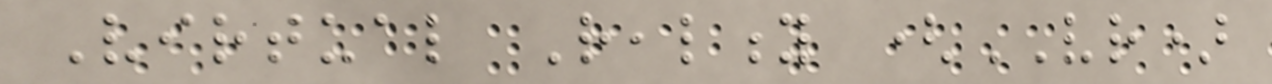Virtual Reality (VR)
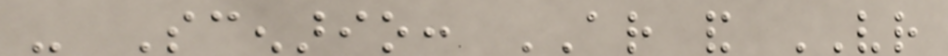- Scenario: AR and VR
